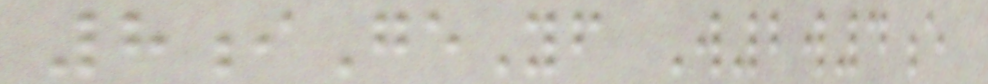8iGeYf W2w4e
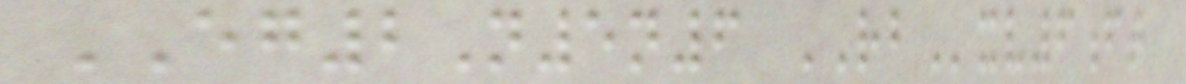EG2N5n6 RBxv6ft
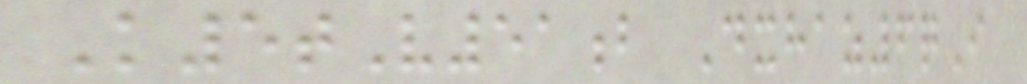K5tV51b Dxhaz6qI
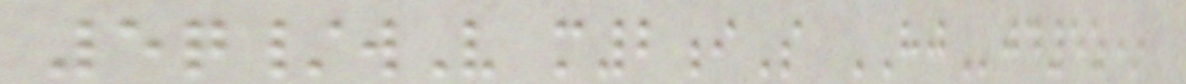5q/wV m2iS HJjd5z*
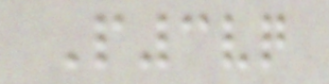P3vq
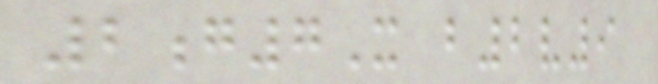2g7X b2v9
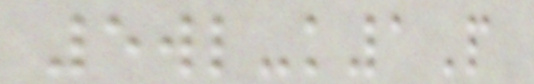5wl-k1P
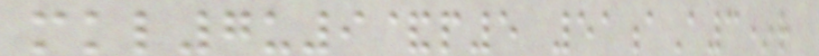mkl7u9&p5 51aA3*r
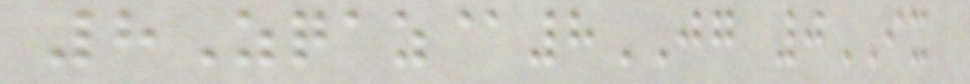8Zqaz@8JG 0IX
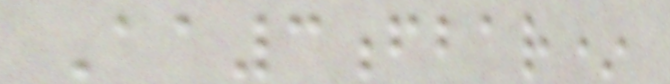Aa3fbar*
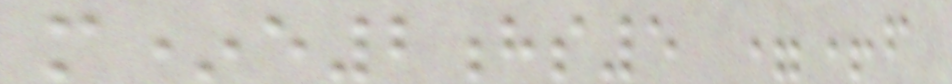m*e2hs5 =+f
